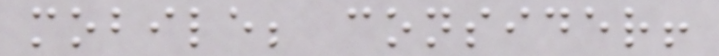mobile; consider!
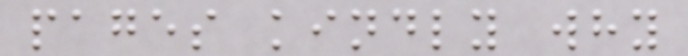pages kindly why
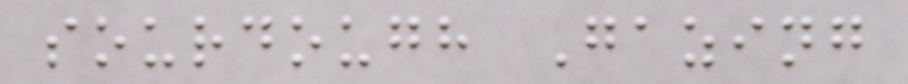sourdough Gazing
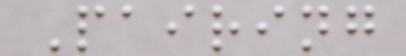Pairing
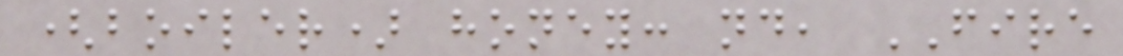(boiler) honey: nd, FIRE
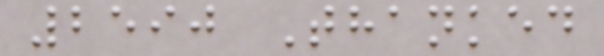2590 Thanked
